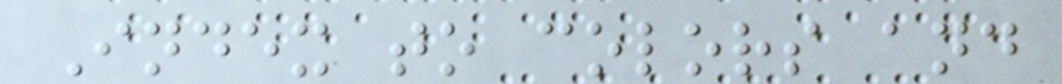Index to colors and
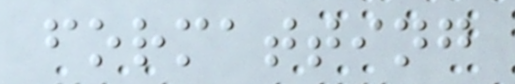formatting
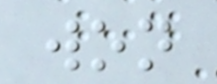won
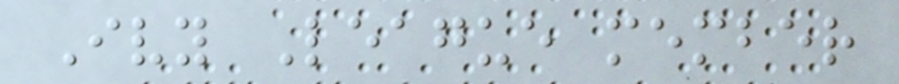Ivy League member
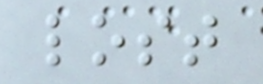lost
